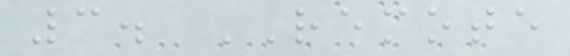3. REMOTE
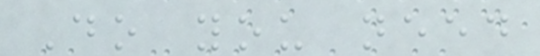Do you need
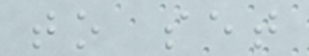to set
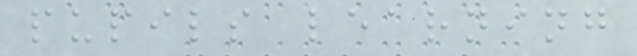pupils learning
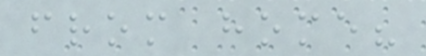from home?
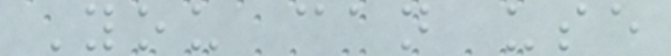You can use
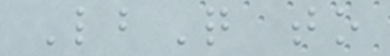LbQ to
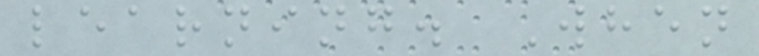learning. When
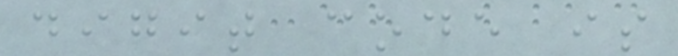digit code is
